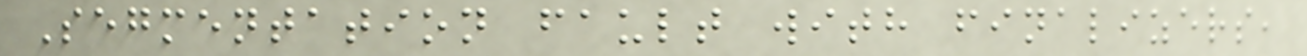Segmentation fault with finalizers,
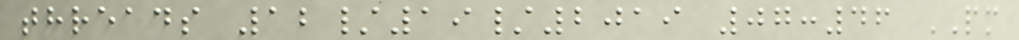threads 12/19/2019 07:46 PM
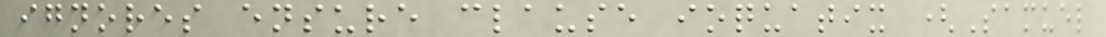ignores ensure clause ioquatix (Samuel
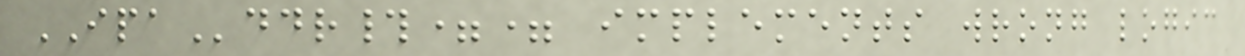IPAddr#== implements wrong logic
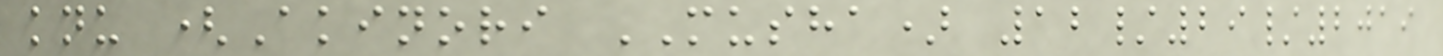knu (Akinori MUSHA) 12/29/2019
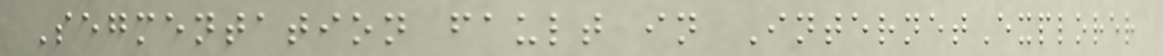Segmentation fault in InternetExplorer
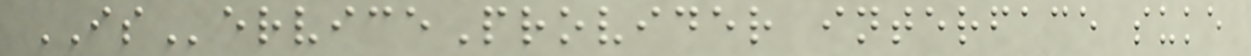IServiceProvider interface suke
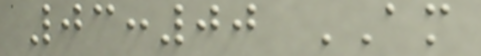03:00 AM
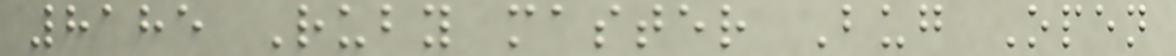8185 Ruby master Bug Open
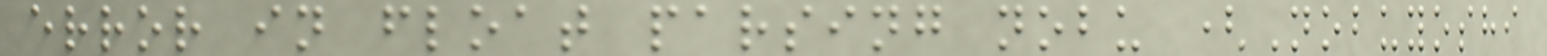error in float parsing nobu (Nobuyoshi
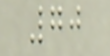70
